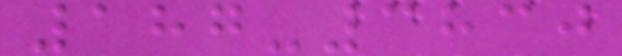187-3830
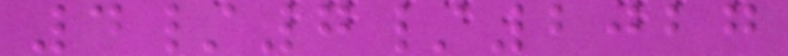4/7/2027
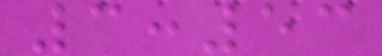3:53
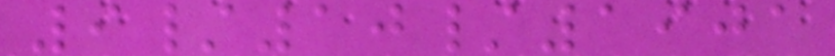9/10/1901
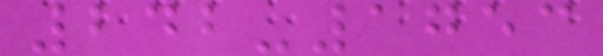242-1753
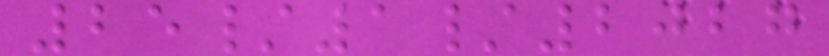25/1/2027
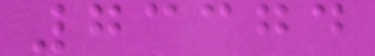73374
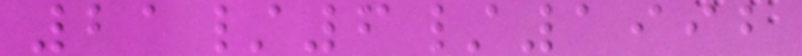21/6/1992
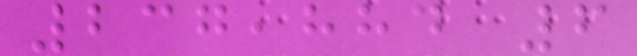237,884 6
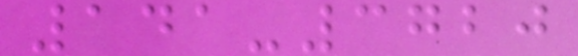141-3720
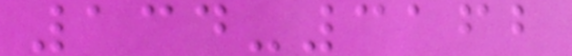134-3162
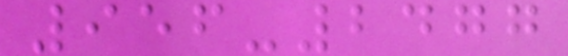956-2477
